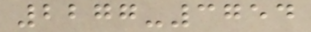2277-3754
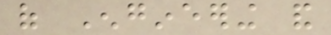of Engineering and
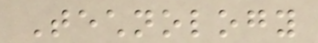Technology
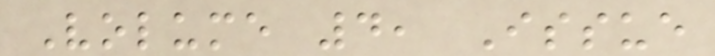Volume 4, Issue
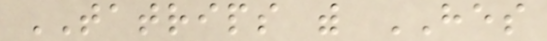TATRIPS with HES
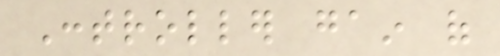Controller gain of
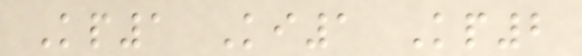Kp1 Ki1 Kp2
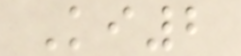Ki2
